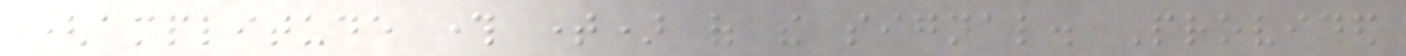(amplitude through time) of the signal. Provided
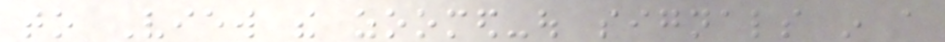to View the zoomed-out signals in a
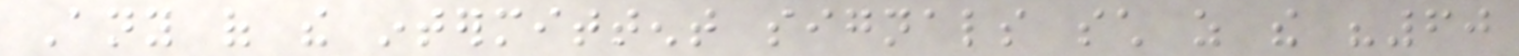Any of the intermittent signals such as the "60
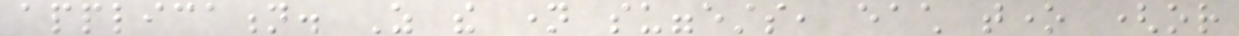application. As the name suggests, each tone (or
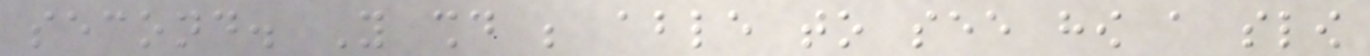second. You should be able to see how a slow
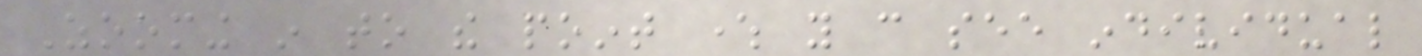Zooming in to the point where you can see individual
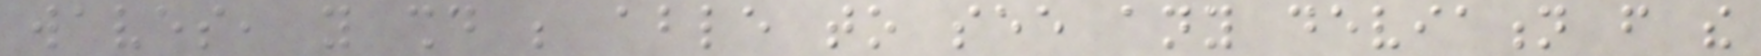waves, you should be able to see any deviation from the
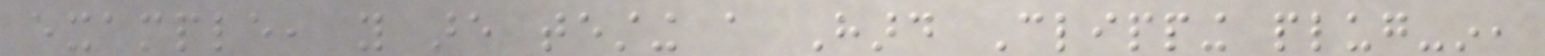example, you are testing a Hard Clipping plug-in,
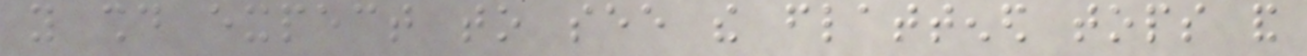you should expect to see the flattened tops and
